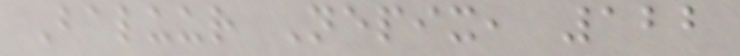Baluur Nepix, 122
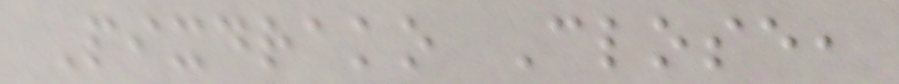Pixdrako Close,
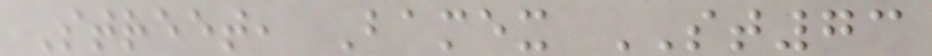Street, Bamex ST73
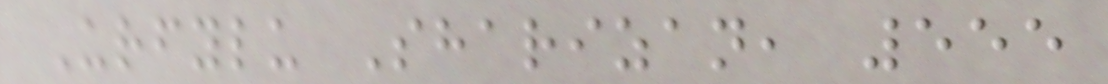Urfylu Sharizan, 555
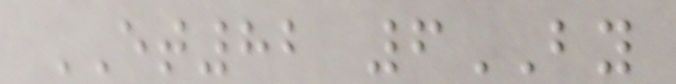ET82 6BY
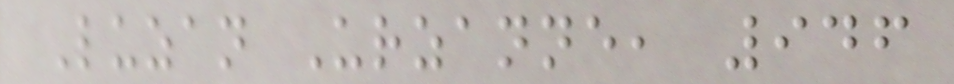Luzan Urzanne, 946
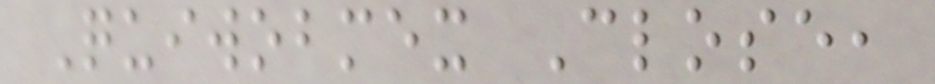Quiwobmex Close,
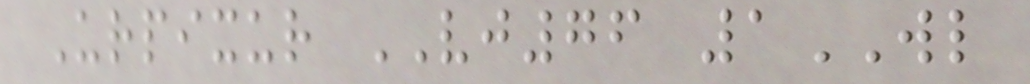Urpixur VJ76 1WL
